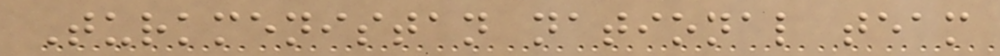Turkmenistan national team
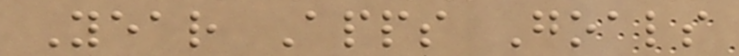Year Apps Goals
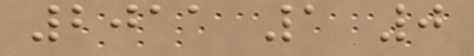2011 1 0
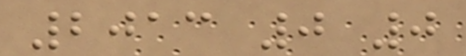2013 0 0
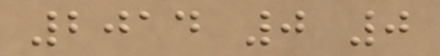2014 0 0
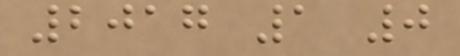2017 1 0
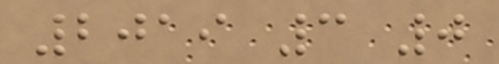2019 3 0
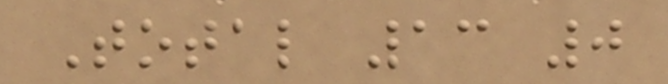Total 13 0
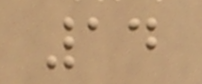14
